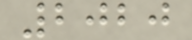2020
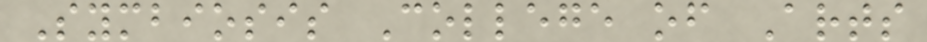Symbiosis College of Arts
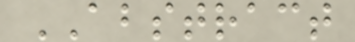ABSTRACT
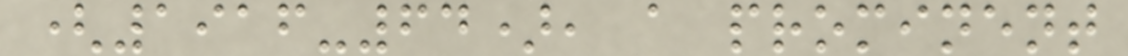(1916-64), a prominent
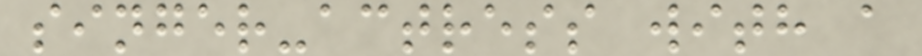singer-actress with a
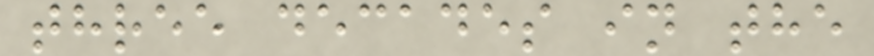three decades in the
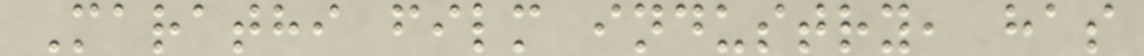Marathi film industry, has
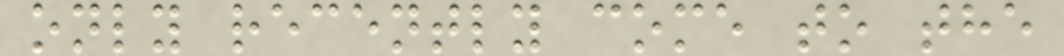only recently come to the
